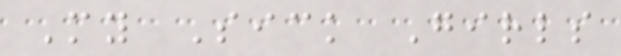My Sick Girls
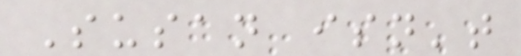Susan isn't
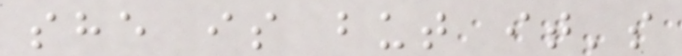she is but it's
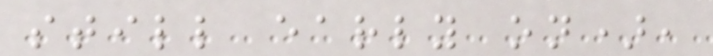still early on),
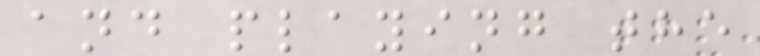and playing the
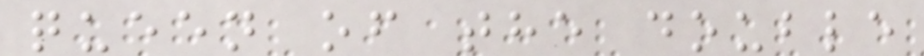queen of the double
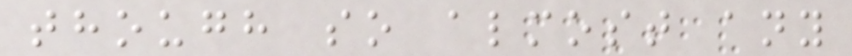though so almost any
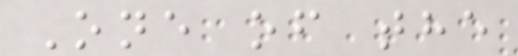One of the
